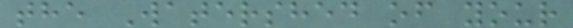the Watershed of your
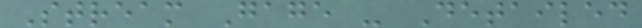Stream Gage - Detailed
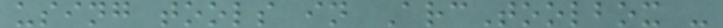using tools in ArcToolbox -
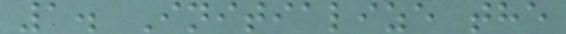1. Initialize the
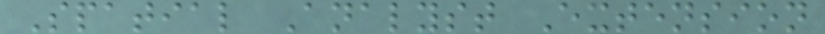Spatial Analyst Extension
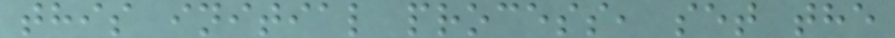this initial process, set the
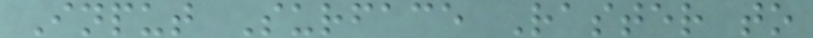Input Surface Raster to
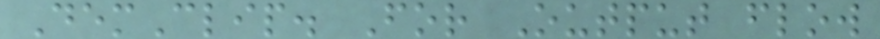DemClip. For Output flow
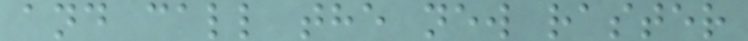and call the new raster
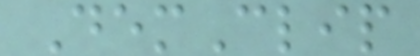DemClip
